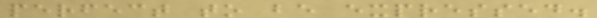perfect to be expressed.
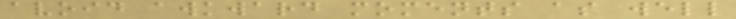avoid awkward moments as well
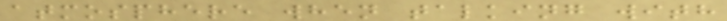atmosphere when talking with
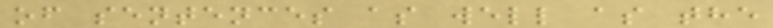of sentences as well as the
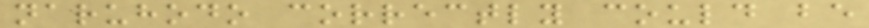naruhodo correctly could be
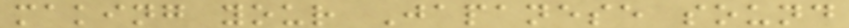making your Japanese sound
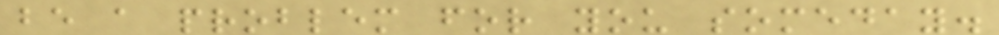be a problem for you someday.
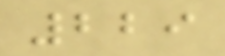229
